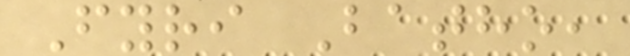Fyri Batho,
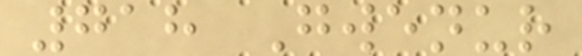718 Gwenur
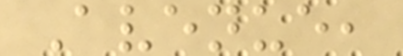Avenue,
